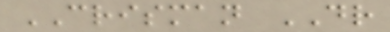CRISMAN DR
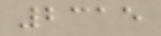2315
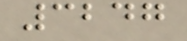3247
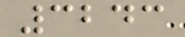3243
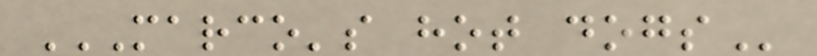MARCO'S HOT DOGS
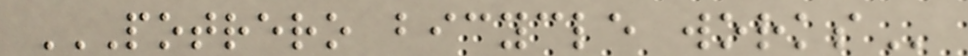POTRERO BICYCLE WORKS
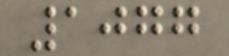1077
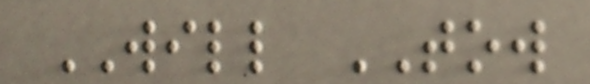WILL TOW
